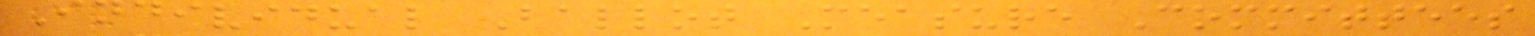Individual Ballot Measure Committees
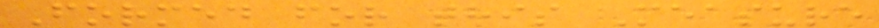Formed for this Measure
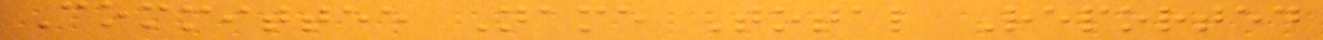Committee Name Total Reported
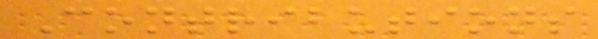Contributions
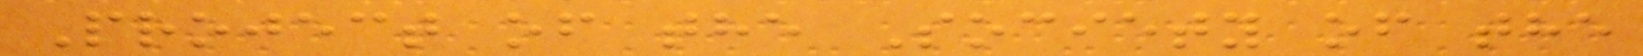Project of the Society of the
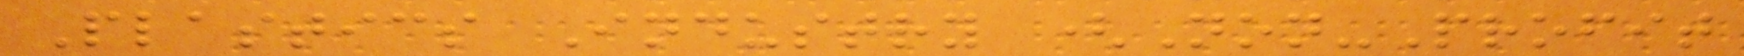Plastics Industry (Non-Profit
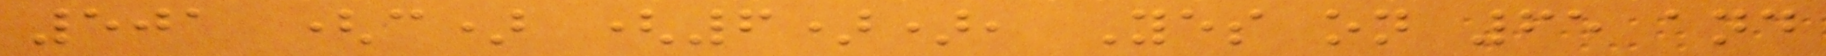501 (c) (6)), Yes on 65 and
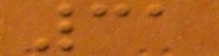31
